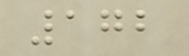172
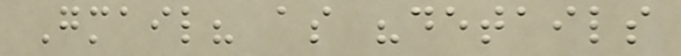Gmail? as "details
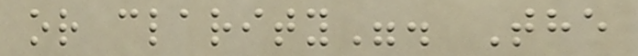or clarity". The
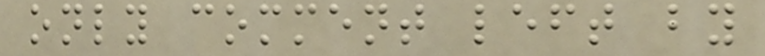only comment left by
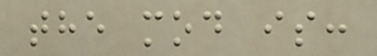the mod is:
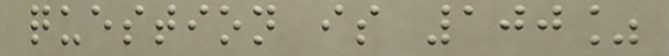question is 100%
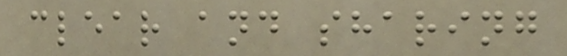clear and sharing
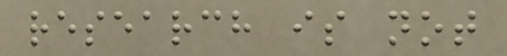research is not
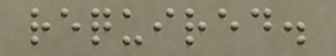required.
